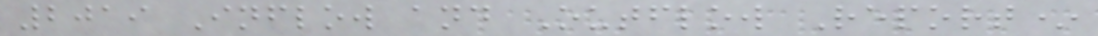2019 Inflow and Outflow Report*
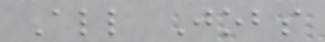All Jobs
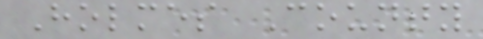Holmes County
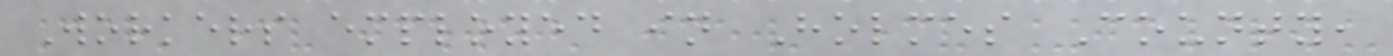Workers employed in Holmes County,
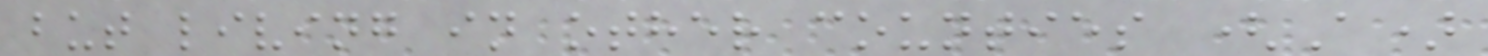but living in other counties (A)
